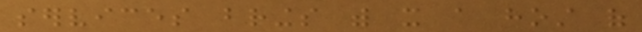services brings with it a host of
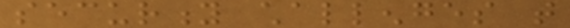security challenges that
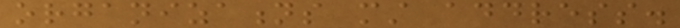organizations must address.
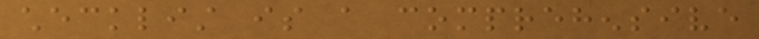checklist is a comprehensive
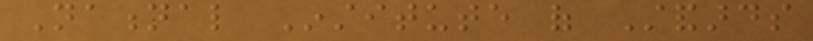National Institute of Standards
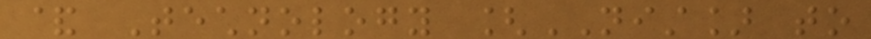& Technology [NIST] to
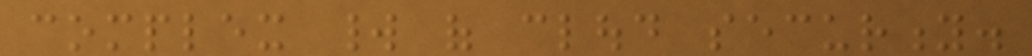complex world of cloud security.
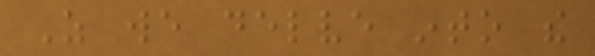As we delve into the
